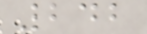242
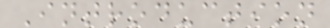Introduction
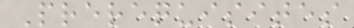Prerequisites
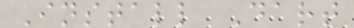Install Dart
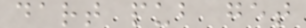dart pub get
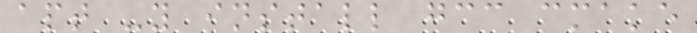apt -y install gcc cmake
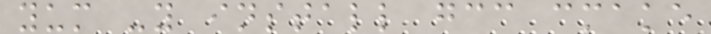yum -y install gcc cmake
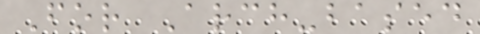For Arch-based
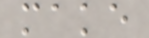make
